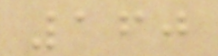160
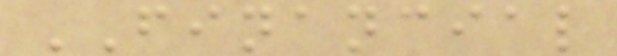FINANCIAL
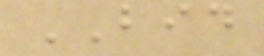BID
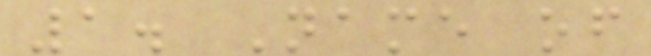1. Name of
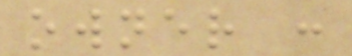owner :
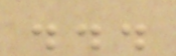...
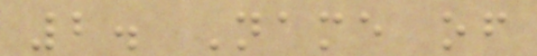2. Name of
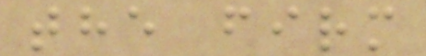the firm
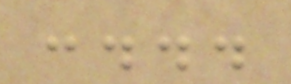:...
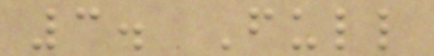3. Full
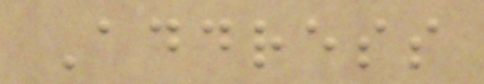Address
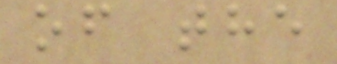of the
